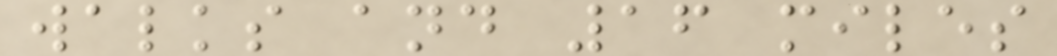walks and 16 miles
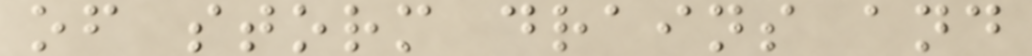of storm drains and
